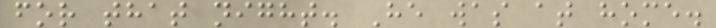for that night. He was at home.
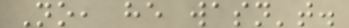No, he wasn't.
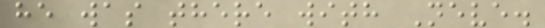he was there with Neve.
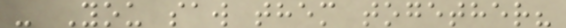- You saw them together?
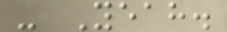- Yeah.
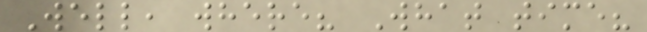Well, where? What time?
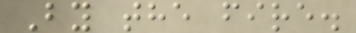By the fire.
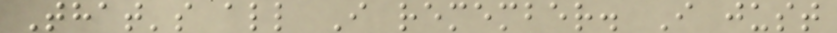That's all I remember. I just
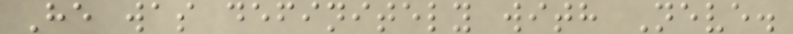He was definitely with Neve.
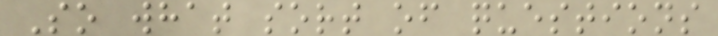So what sort of questions
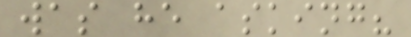was he asking?
